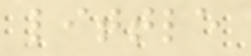little
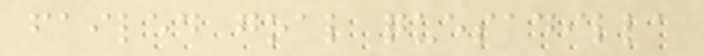failed goal quesadilla
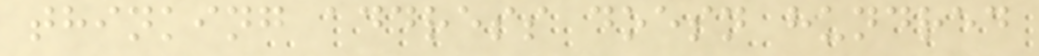thinking address doesn hundred
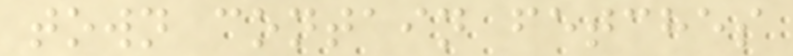town contain fetches
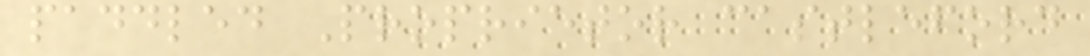paddled Proprietor castleford
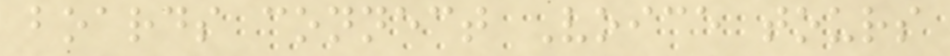boards connect Voice tours
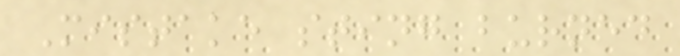Mistake sting burned
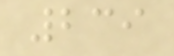239
